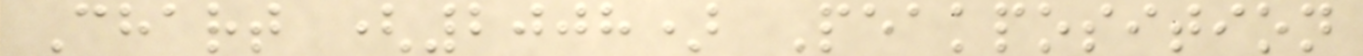Chart (2008) Peakposition
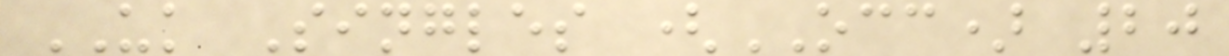UK Singles (OCC) 20
